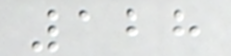128
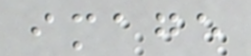image
